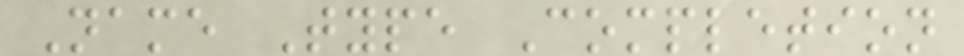Name Type Completion
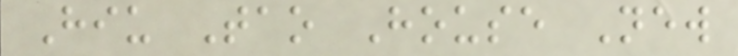Hiu Tao House New
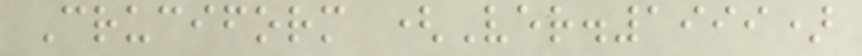Cruciform (Ver.1999)
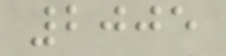2005
